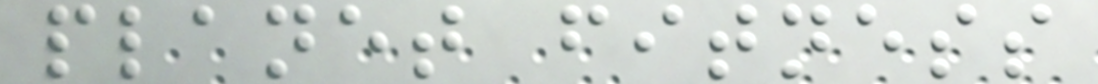planet fitness
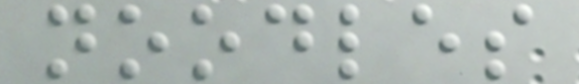noodles
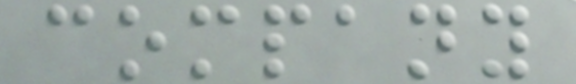company
